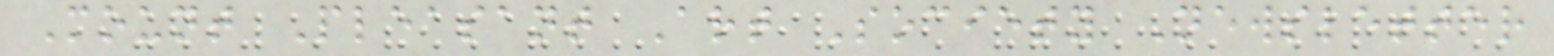Mount Pleasant Art Society Newsletter
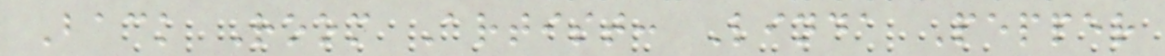Back Room Artist: Linda Pepper
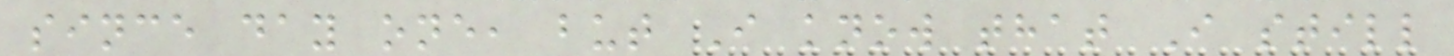since day one, but I know that I still
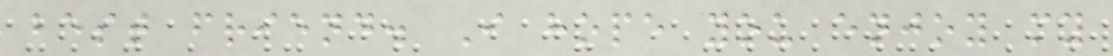best friend. I hope you enjoy my
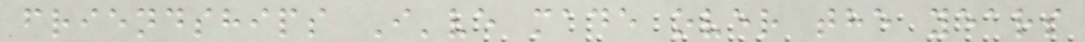friendships I've made over the years
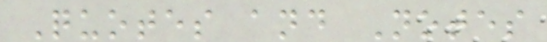Quotes and Notes
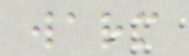warm
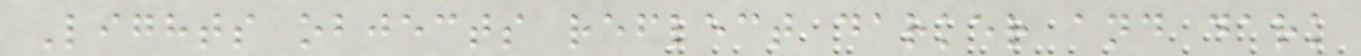Lights objects reflect darker and dark
